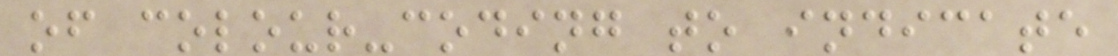of colour-coding to indicate
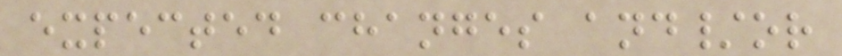expected changes and/or
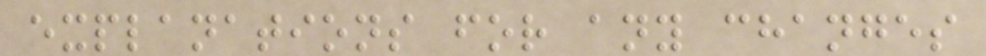explanations for any changes
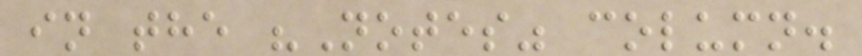in the "Notes" column.
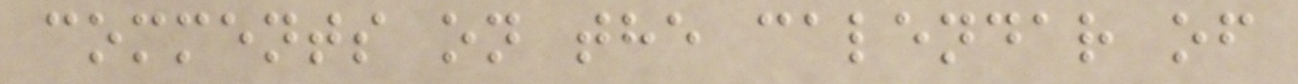comments on the calendar of
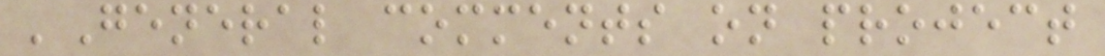'General comments on project
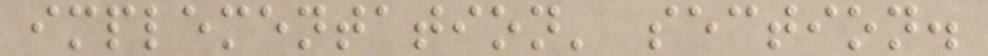implementation' section.
